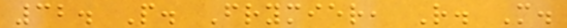32. P. Frymier, R. M.
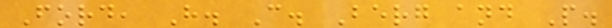Ford, H. C. Berg and P.
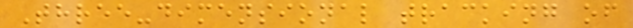Three-dimensional tracking of
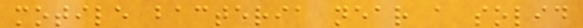motile bacteria near a solid
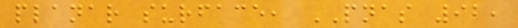planar surface, PNAS 92,
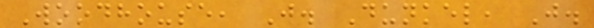Woodhouse, J. Dunkel, J.
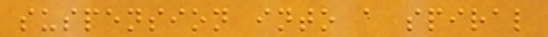suspension into a spiral
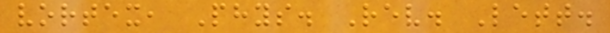vortex, Phys. Rev. Lett.
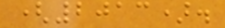(2013).
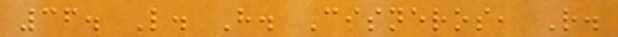36. L. H. Cisneros, R.
